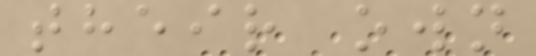their own
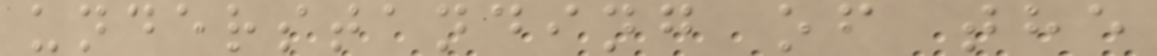understanding of the
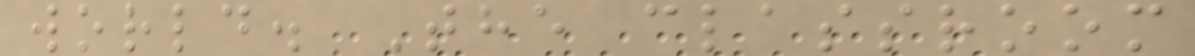world. The classroom
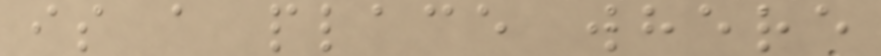is a place where
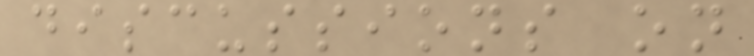discussions on
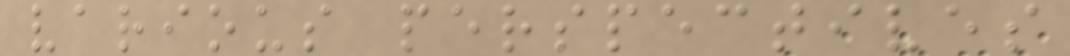various perspectives
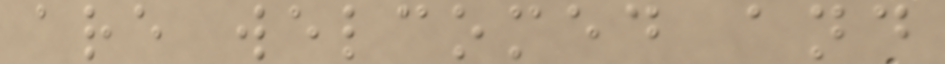are welcomed and
